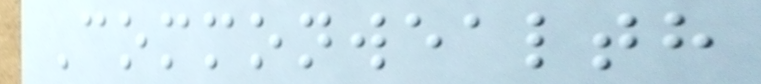Commonwealth
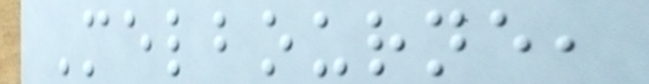Melbourne,
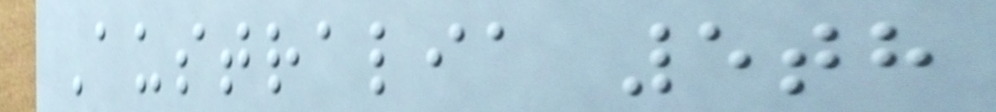Australia 5th
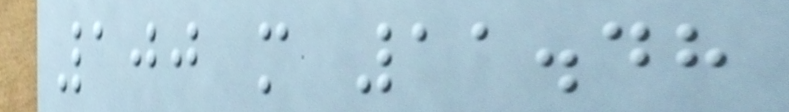100 m 11.48
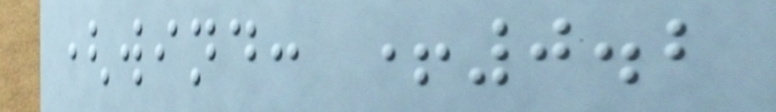(wind: +0.2
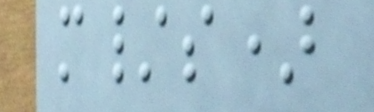m/s)
